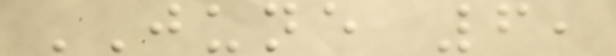JUNE 6,
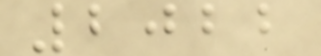2022
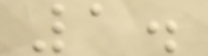1.
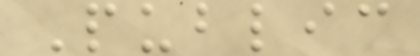Public
